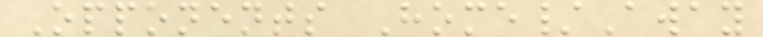Opponents Home/Away
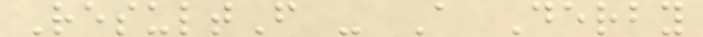ResultF - A Derby
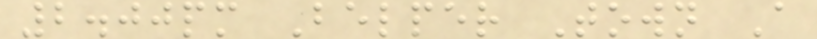2.00pm Belper Town A
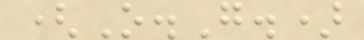(O.G.)
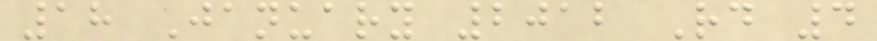18 January 2012 Rd 4
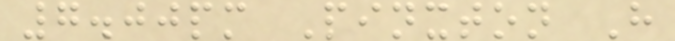7.00pm Pinxton H
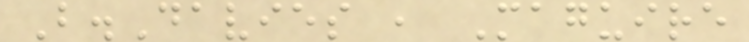B.Davies , Maguire
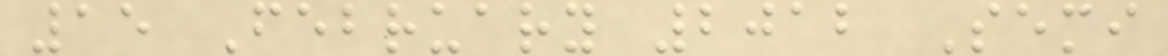15 February 2012 Semi
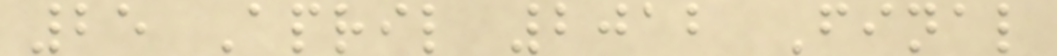25 April 2012 Final
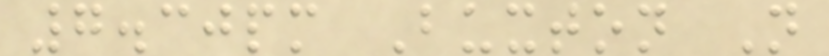7.30pm Buxton N
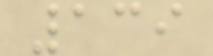139
